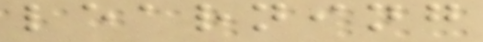learning
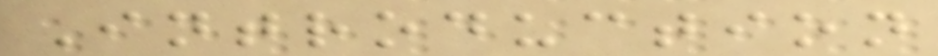Introduction
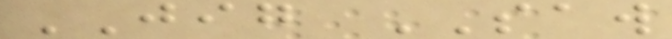JIG SAW
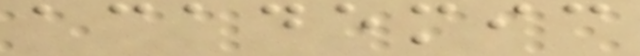academic
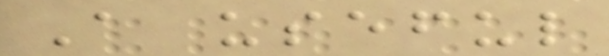A useful
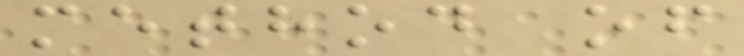method of
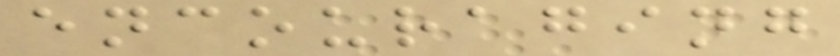encouraging
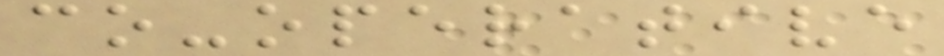co-operative
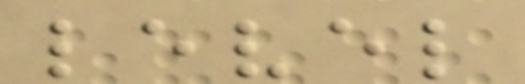level
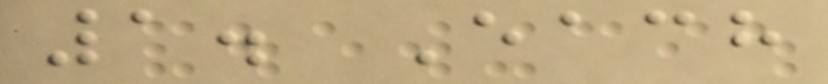1. Each
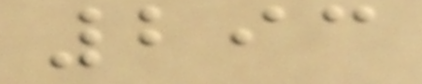293
